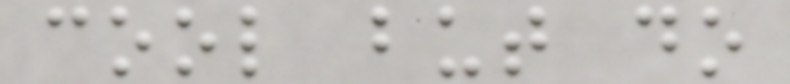cool but do
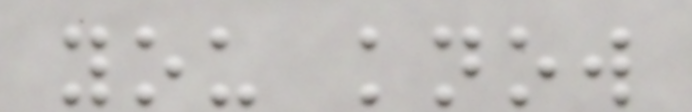you know
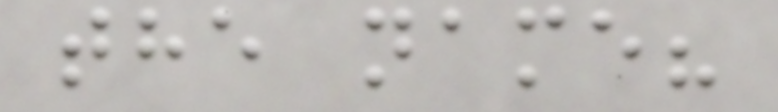the name?
